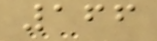166
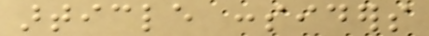article considers
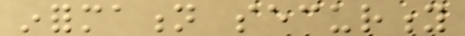information security
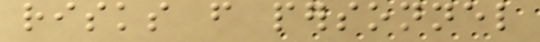risks from personnel
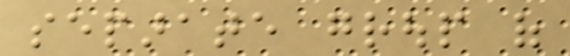separate group of
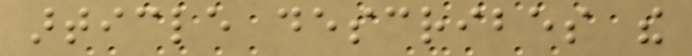article describes the
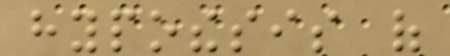hypothesis of
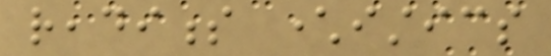readiness characteristics
